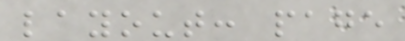layout: page
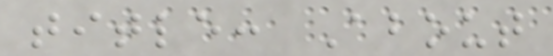title: About
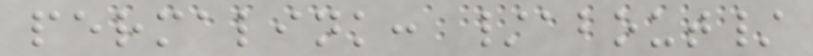permalink: /about/
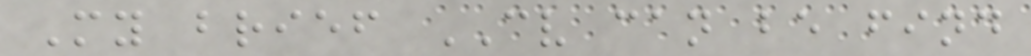My brief CV can be find
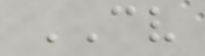CV
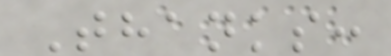Thanks:
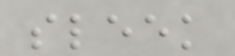sleek
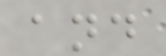and
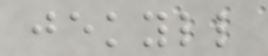jekyll
